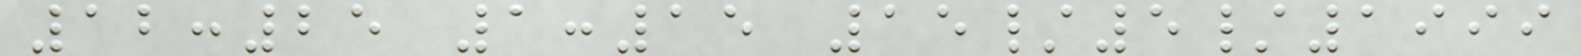12:25 1:15 15/5/1999
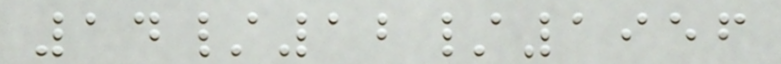14/12/1956
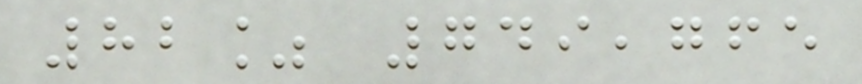82% 749,765
